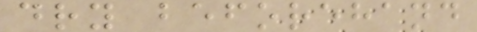dry beforehand
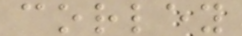corley
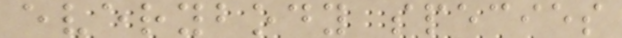everybody species
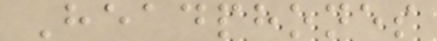Headphones
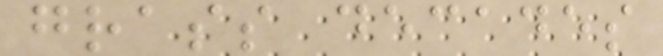grass decades
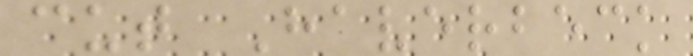cut Haverbeck
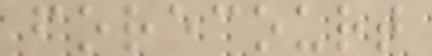forecourt
